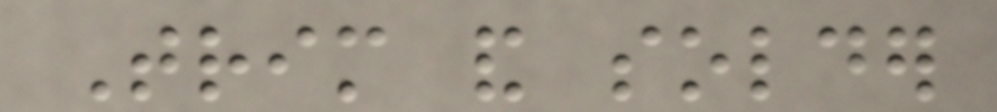Trim and solder
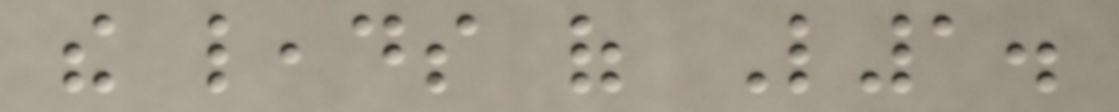the leads of L1.
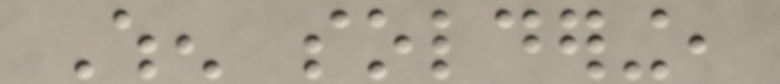When soldering,
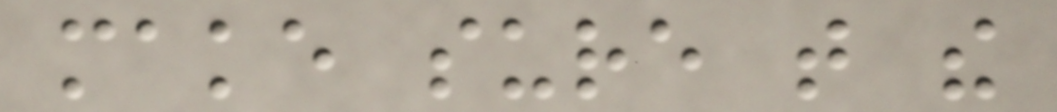make sure that the
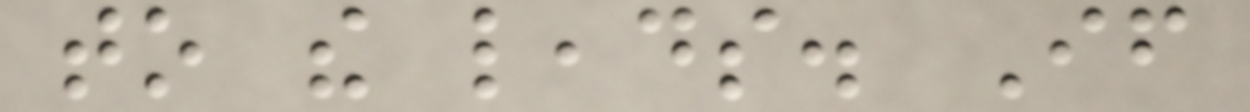to the leads. If
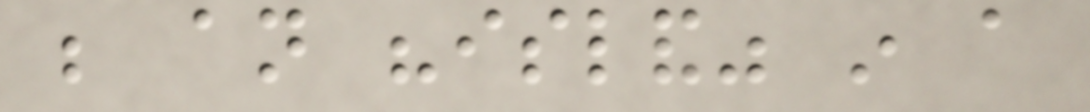be an "island" in a
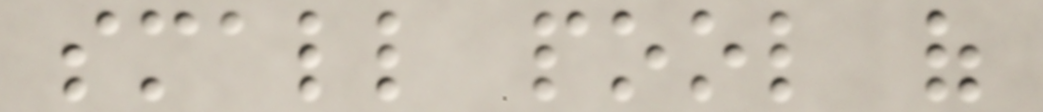small pool of
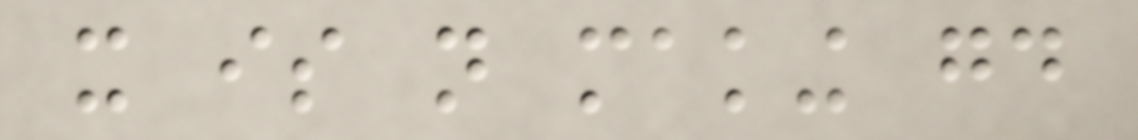it is not making good
